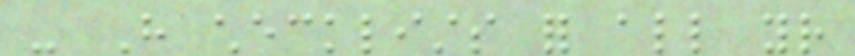- Have checklists for all your
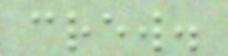crew.
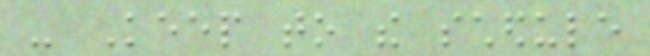- Keep to the schedule
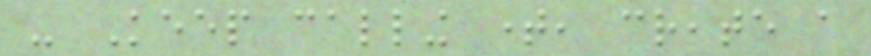- Keep calling time, create a
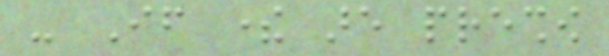- If there are preshow
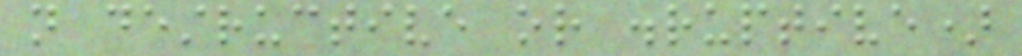not destructive or disruptive)
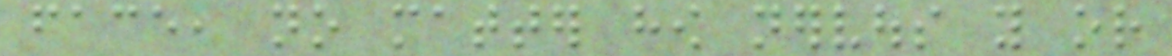face, no matter how nervous you or
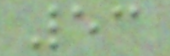53
